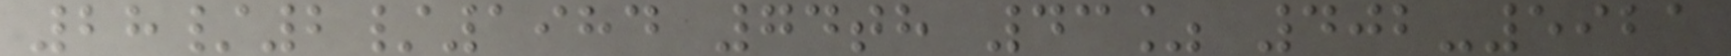28/2/1984 74th 43% 402-5921
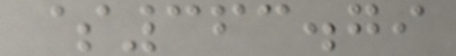$363.79
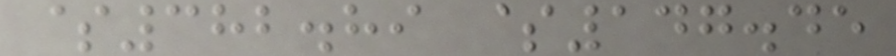$382.89 $147.45
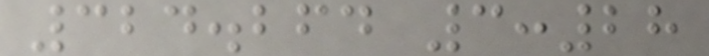324.264 3:28
